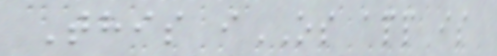This iOS app is
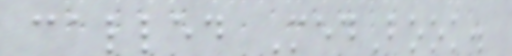called MedBook.
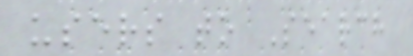users to Search
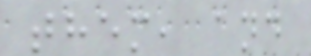them, and
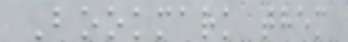Bookmark them
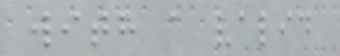with a valid
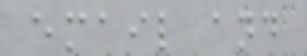email and
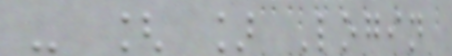- [ ] Login
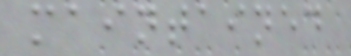maintained
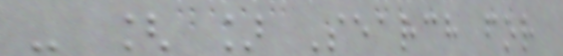- [ ] Search for
